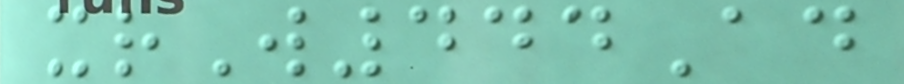xrW444Ad
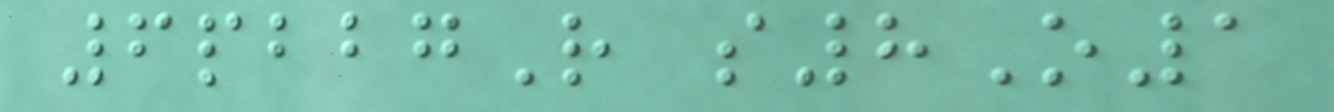6pbbgR s8O1
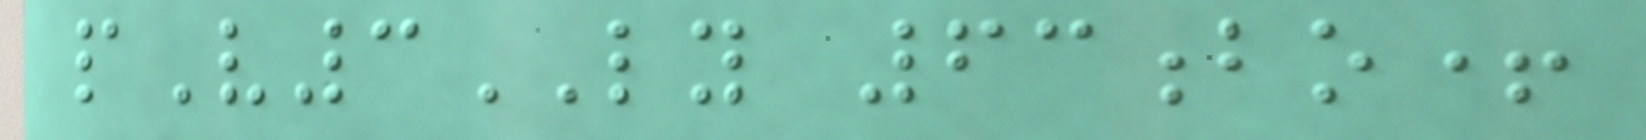pV3LY 63bo+
